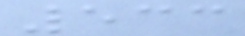533
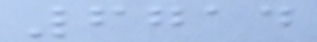6714
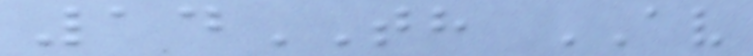14TH AV
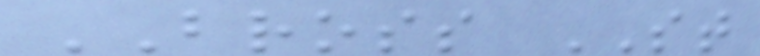BROSS ST
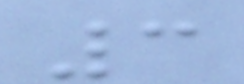3
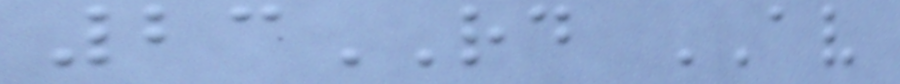23RD AV
